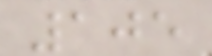105
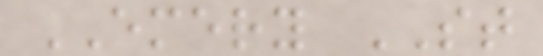EMERY ST
